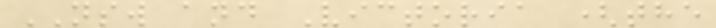NSW and Victoria (the
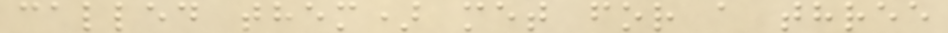called them) met for a three
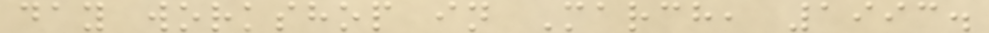day workshop in March, 1993.
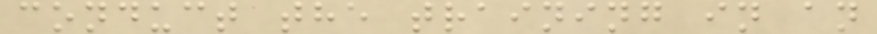conduct the training in an
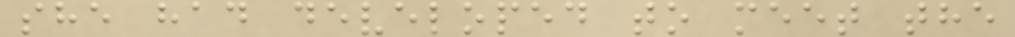she had developed to meet the
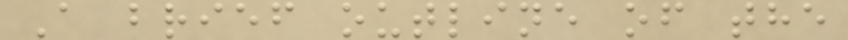A brief outline of the
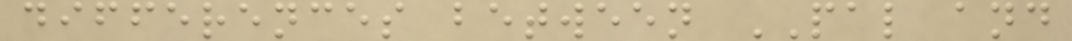differences between PAL and
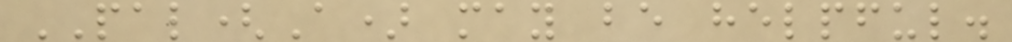PAL(A) may be helpful.
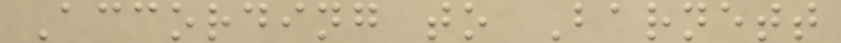According to Barnett
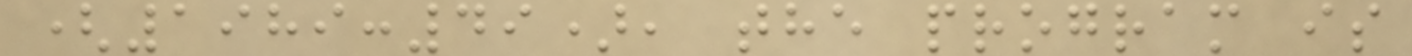(1989:49), the program is
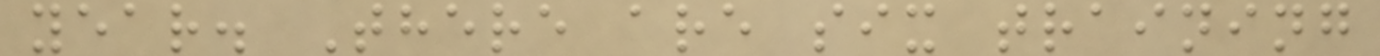year. There are six training
